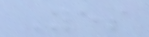Yes
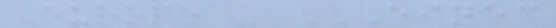Europe - EINEC
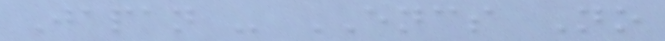Japan - ENCS No
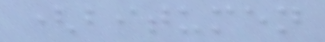(bitumen
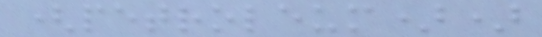(petroleum))
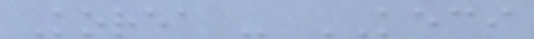Korea - KECI
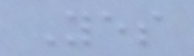Yes
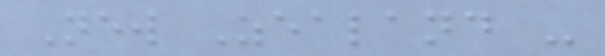New Zealand -
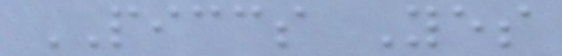PICCS Yes
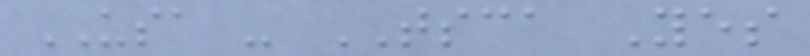USA - TSCA Yes
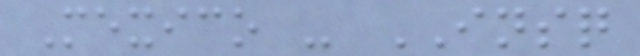Mexico - INSQ
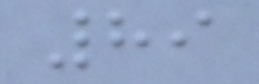89
